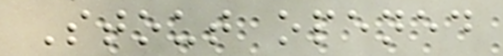Stout opened
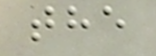the
